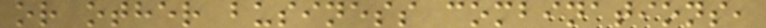or other business combinations,
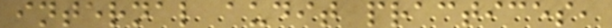internal audit practices,
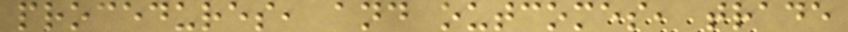procedures, and outcomes, trade
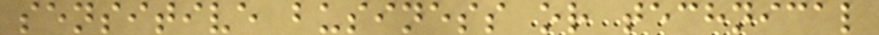sensitive business or technical
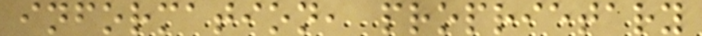information, proprietary
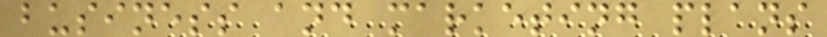business and marketing plans
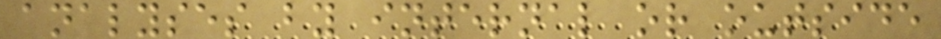analyses by internal or outside
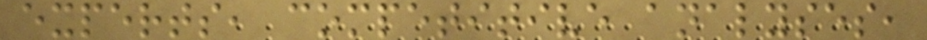experts, competitive analyses,
